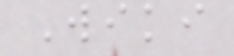Wiki
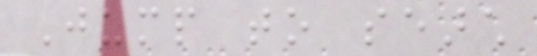Jump to search
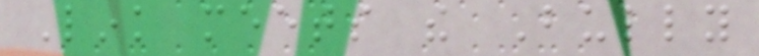Link meets the Bully
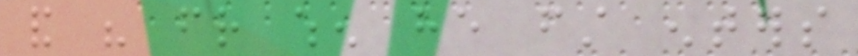and his friend when he first enters
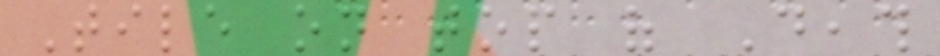Tile on top of Death
